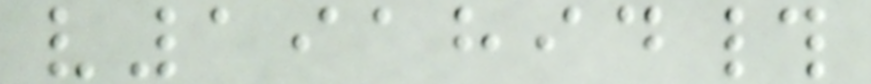v191894#
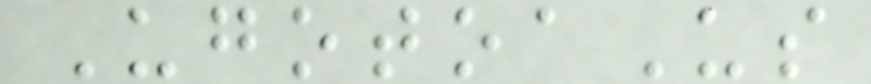UgotoaUs
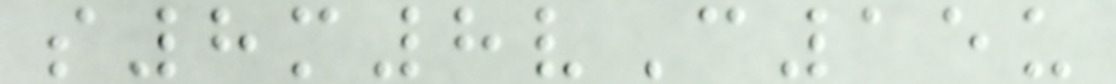s8m8vC15u
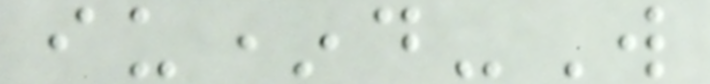iu*d-W
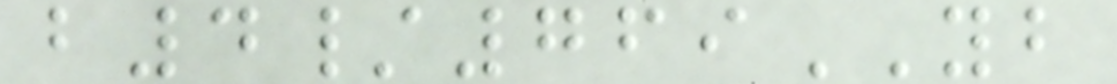b4/769YB
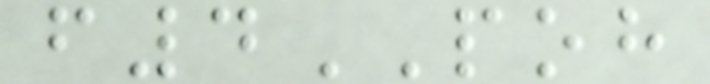f4POH
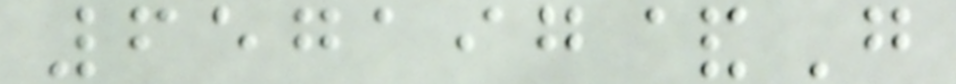657197&G
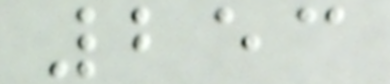253
